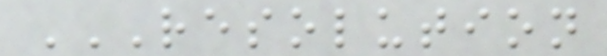RESOLUTION
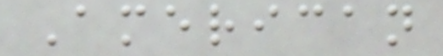American
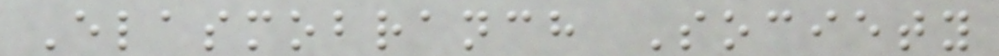Elasmobranch Society
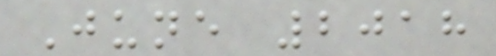June 2018
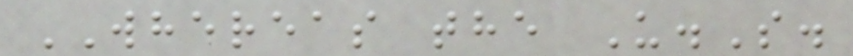WHEREAS the U.S.
